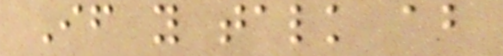If you talk about
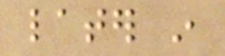later in
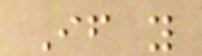If you
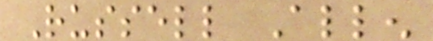Russell Allen
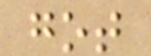got
